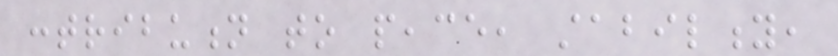contribution to peace, stability,
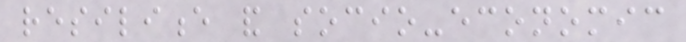resilience and socio-economic
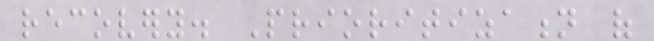recovery. Prioritization of
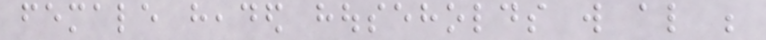female headed households will also be
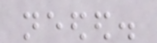needed.
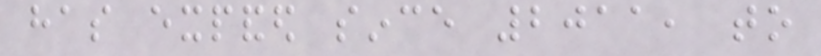has expanded since 2011, to
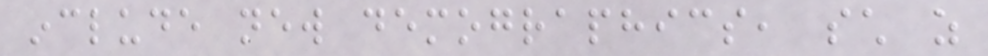include new demographics, such as
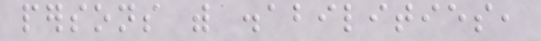persons with disabilities,
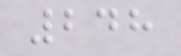248
